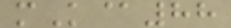mK@88
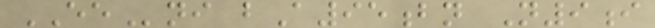EEni bA95bn N9i
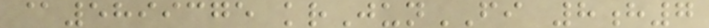@5899375 krJunFI 8h7
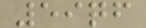59qf
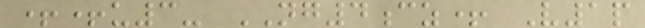++u3- NG4cz+ V1p
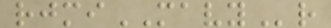rjmiMAVYr
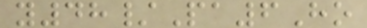y48/Pa6Ho
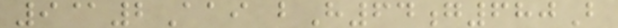9@2Aai bH64g680B
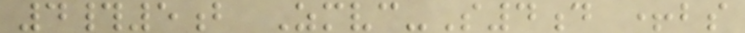4#5b Zmvc-S4d +bs
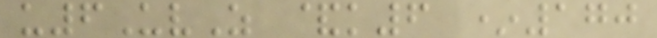u6UvZ &k6 *170
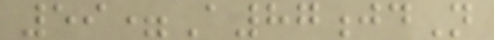59=A87jdN
